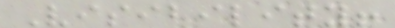Visibility!
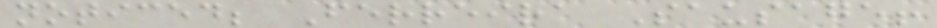noticed; Ferreira Sausage!
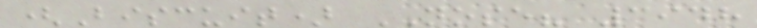(Biscuit) NOSE? 3948
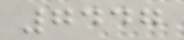7447
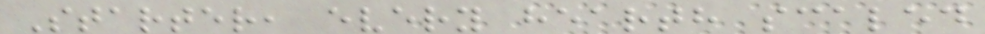Starter, every hearth scaled
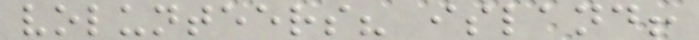volunteers? island!
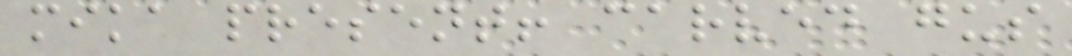mika present! carved gus
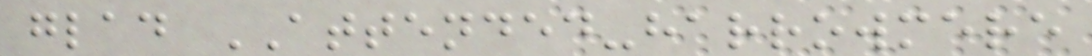glad ATTENDED-harrowmere
